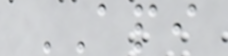API
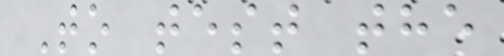To test the
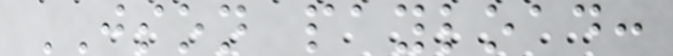JSON payload:
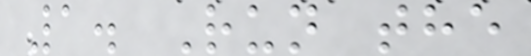1. Run the
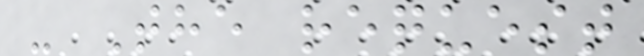- The request
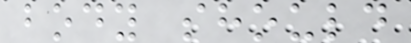body should
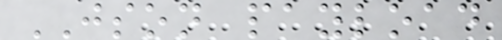JSON payload
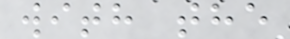with the
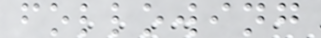following
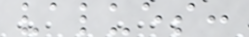values:
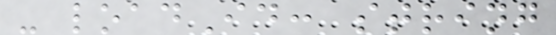- loadId: string
